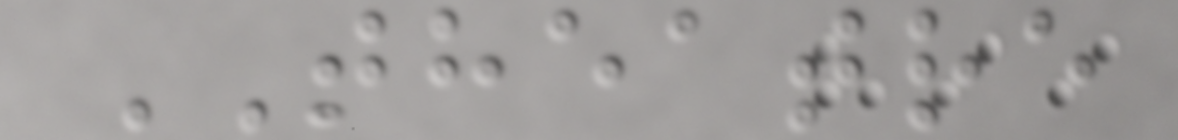THEATRE
